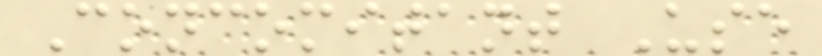Concomitant Use
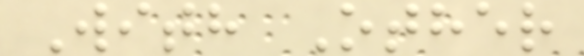With Other
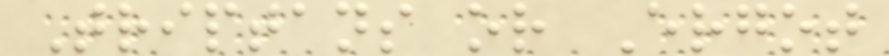Triptans or Ergot
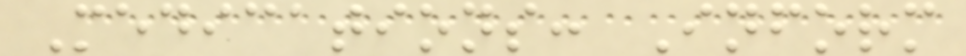Medications: Inform
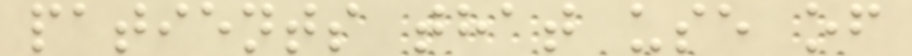patients that use of
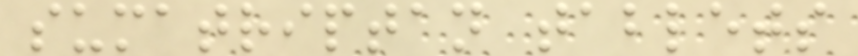sumatriptan tablets
